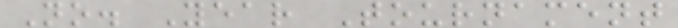No. Year Tournament
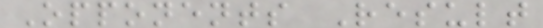Opponents Result
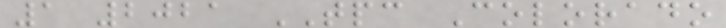1 2021 TPC Colorado
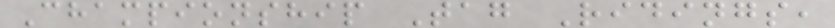Championship Tag Ridings,
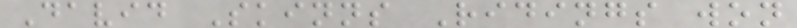David Skinns Ridings won
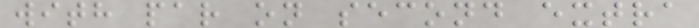with par on second extra
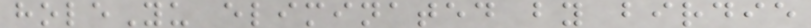holeYu eliminated by birdie
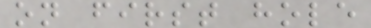on first hole
